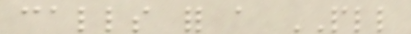calls for a PLL
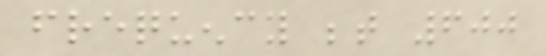frequency between 600
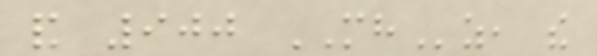and 900 MHz, the
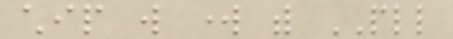chip will work with PLL
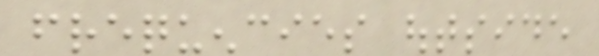frequencies outside
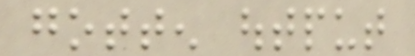gotten output
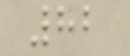82
